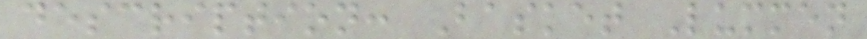description: Basket Lummen
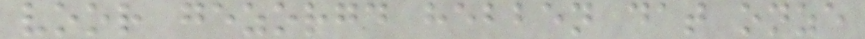voor gezorgd hebben dat onze
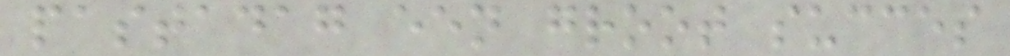pastadag een groot succes
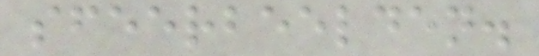sfeerbeelden.
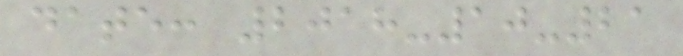date: 2018-10-21
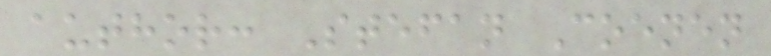author: Stefan Coenen
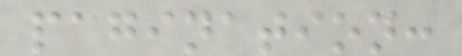pagination:
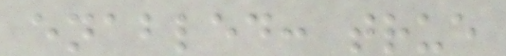enabled: true
